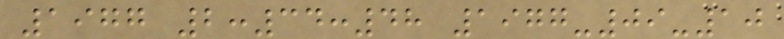1977 2:34:48 1977-09-10
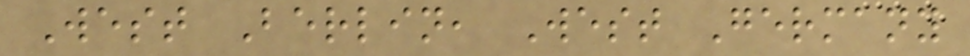West Berlin, West Germany
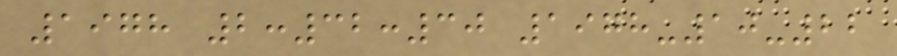1978 2:32:30 1978-10-22
